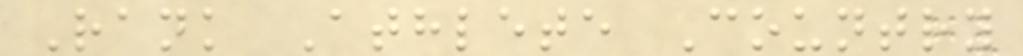Rank Athlete Country
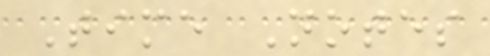Time Notes
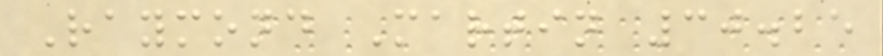Raymond Martin 30.25
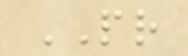PR
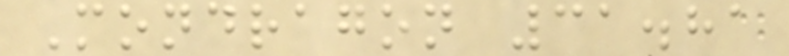Mondragon 31.81
